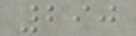290
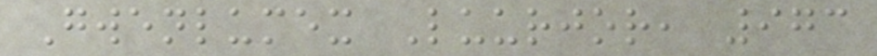Gwenlumex Luurjor, 973
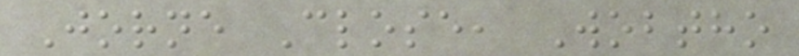Jorne Close, Wobtho
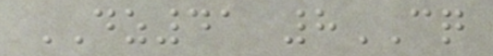DZ41 8CQ
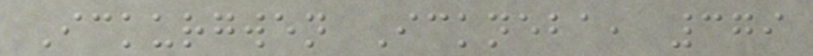Ickurgwen Ickneba, 379
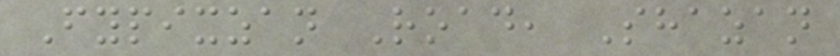Fypixzan Road, Shazan
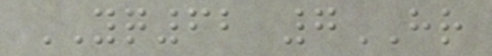YQ62 7HR
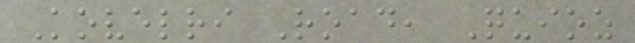Kovelri Road, Quioz
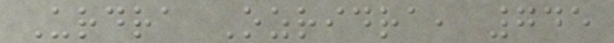Urdra Ozridra, 745
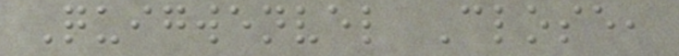Quigwenvel Close,
